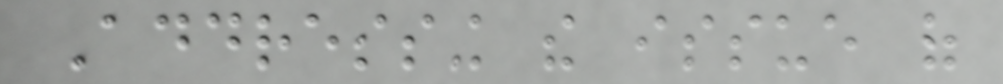Addressing the issue of
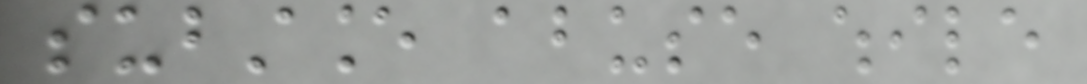substance abuse while
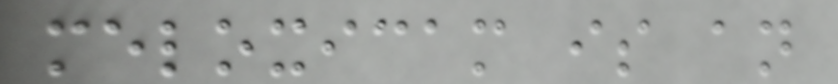meloxicam is an
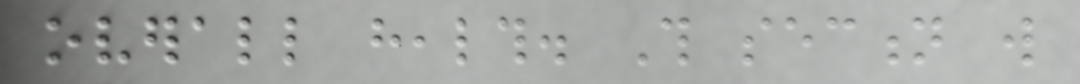overall health. This section will
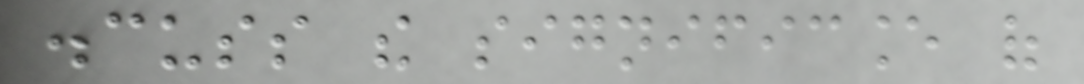discuss the significance of
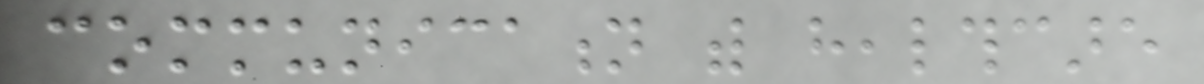communication with healthcare
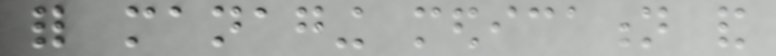for managing medication and
